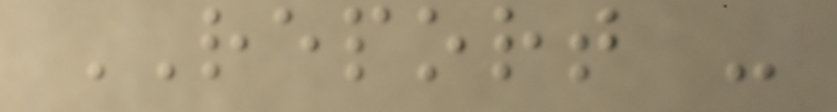REPORT -
